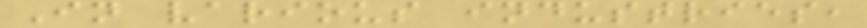In various industries,
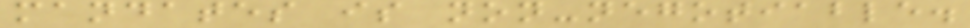mandates is non-negotiable.
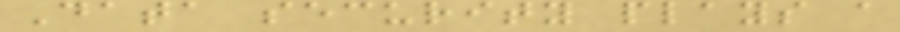Data security plays a
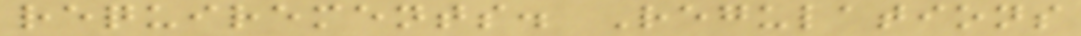requirements. Regulations
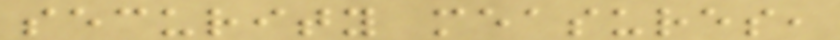security measures,
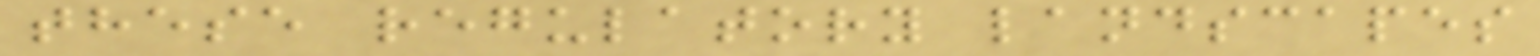these regulatory landscapes
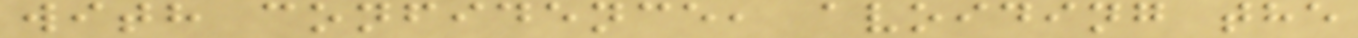with confidence, avoiding the
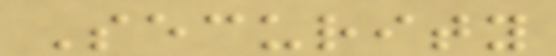Security
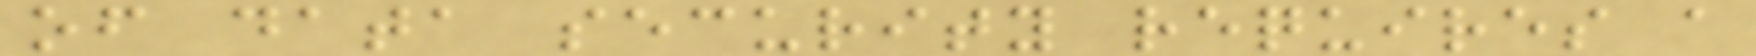of data security requires a
